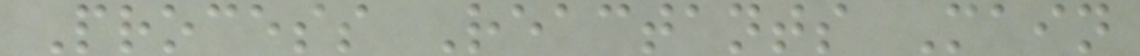Process Reactants Main
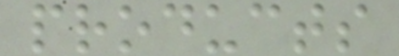products
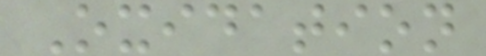Oxidation
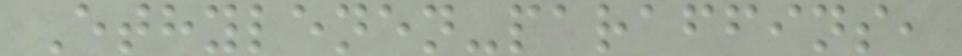Ethylenen-paraffins,
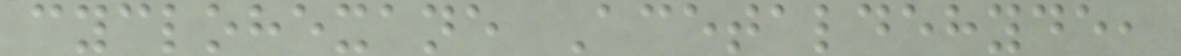cyclohexane Acetaldehyde,
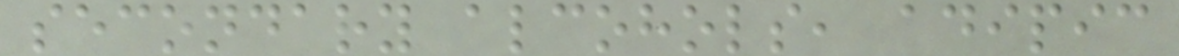secondary alcohols, adipic
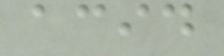acid
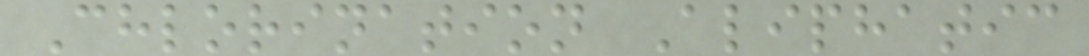Chlorination Aliphatic
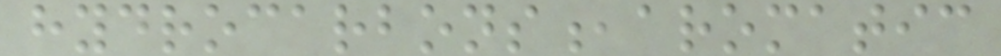hydrocarbons,aromatic
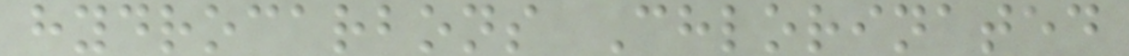hydrocarbons Chlorinated
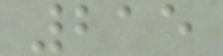215
